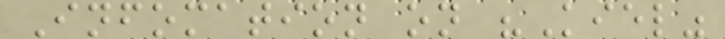Infomation on "Kiel"
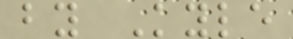by Kyle
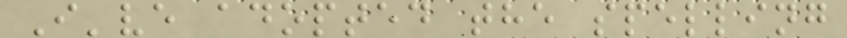I've adopted the spelling
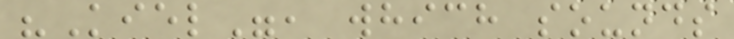"Kiel", which sounds
